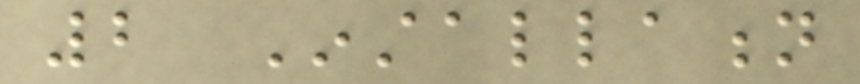2 Installation
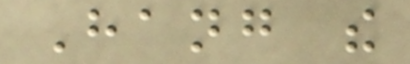Hang the
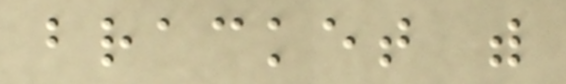bracket with
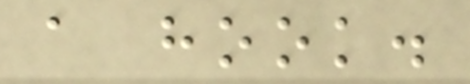a hook.
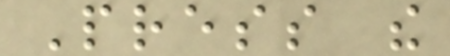Press the
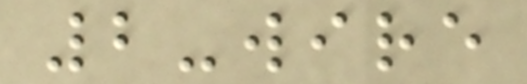2-wire
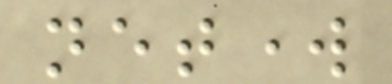network
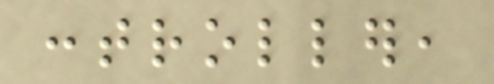controller,
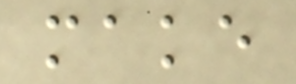make
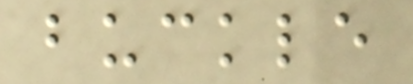buckle
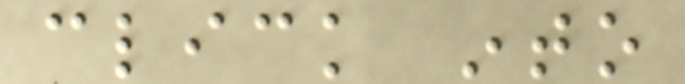click into
